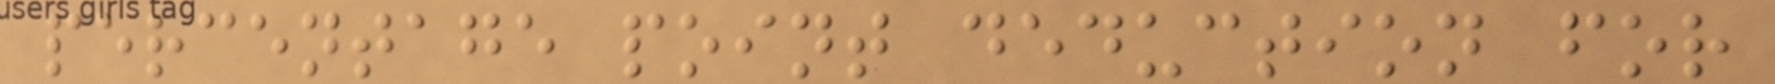percentage point deduction for
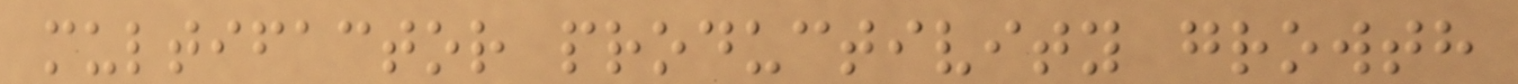multifactor productivity growth
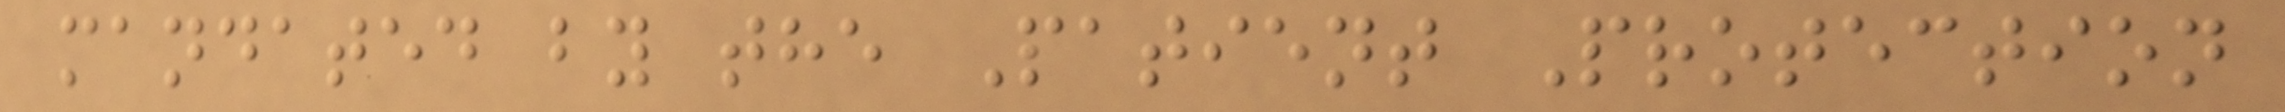mandated by the Patient Protection
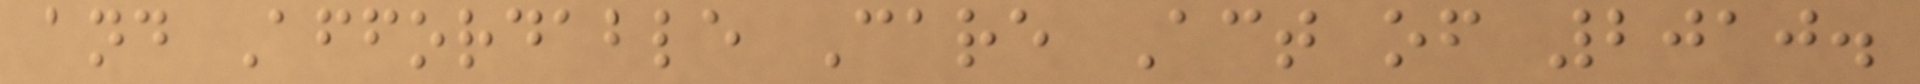and Affordable Care Act of 2010.
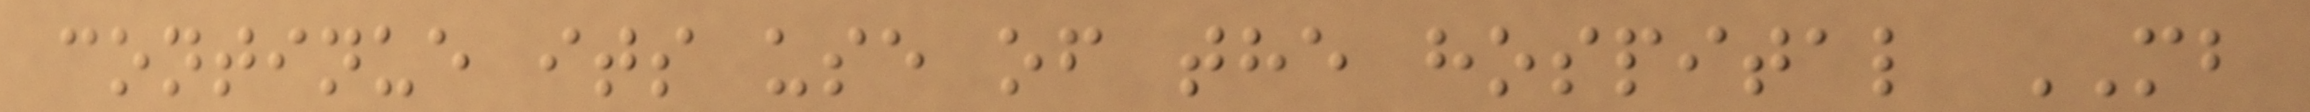continue its use of the hospital MB
